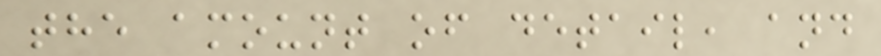the amount of detail, and
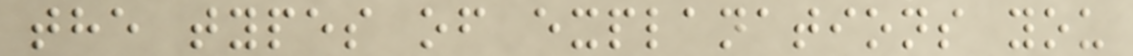the types of explanations you
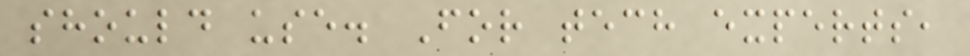should use. For tech experts,
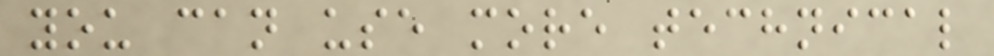you can use more technical
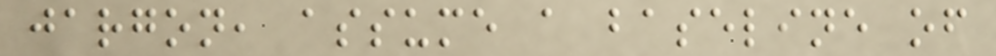jargon, assume a baseline of
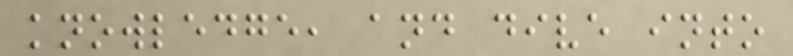knowledge, and dive into
